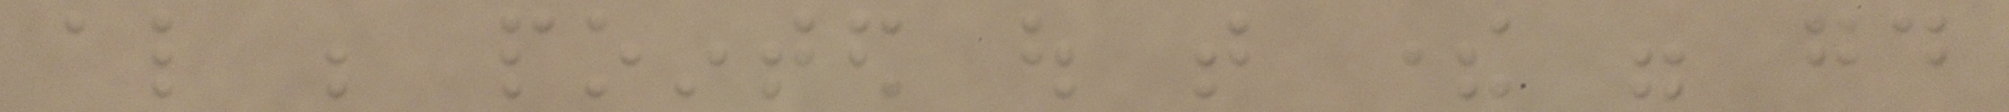also be pointed out that there were good
